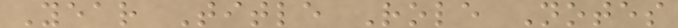Year Title Role Notes
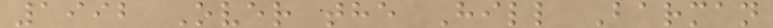1992 Over the Hill Barman
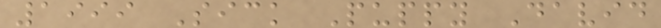1999 Sick Puppy David
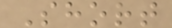Short
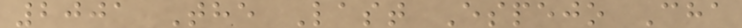2001 The Last Espejo Cha
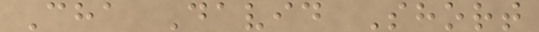Cha David Short
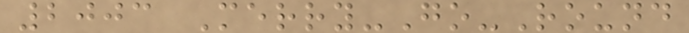2003 Merry-Go-Round
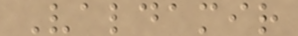Valdamir
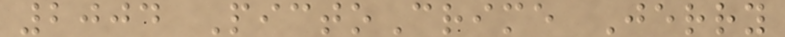2004 PictoCrime Jerry
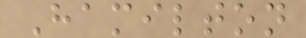Hamilton
